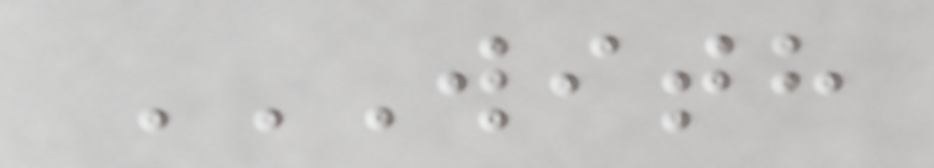WITH
